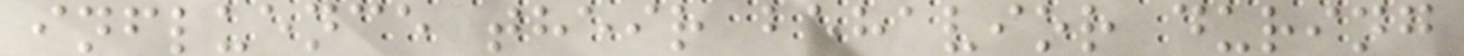influence their behavior during
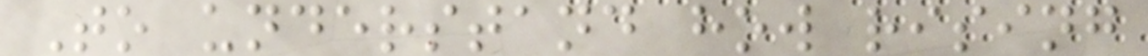To understand how rising
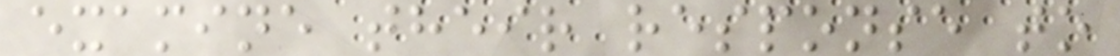examine their response to
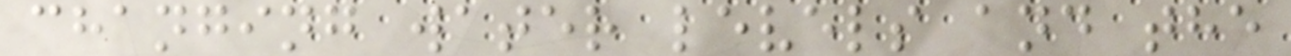changing water levels and the
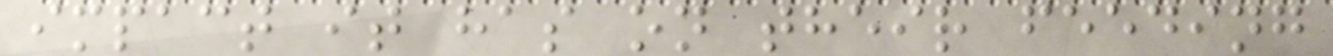impact it has on their feeding
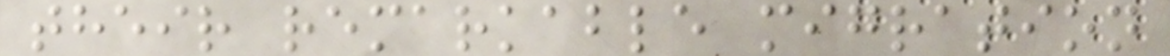their remarkable migration
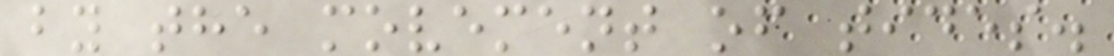by the movement of tides.
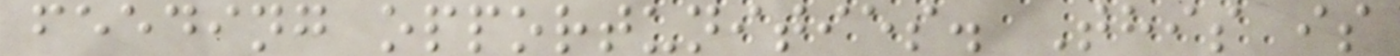feeding opportunities. This is
